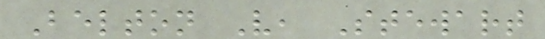Belton V, Stewart
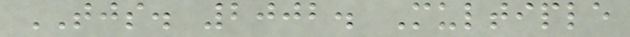TJS. 2002. Multiple
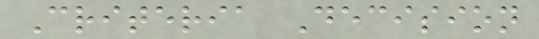Criteria Decision
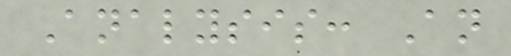Analysis: An
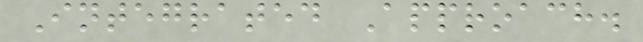Integrated Approach.
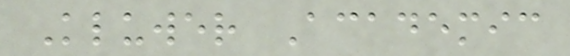Kluwer Academic
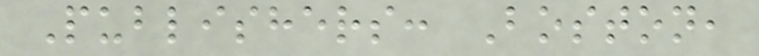Publishers: Boston,
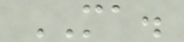MA.
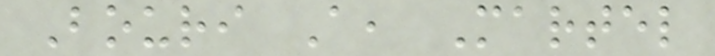Bouri A, Martel
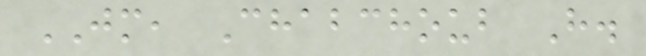JM, Chabchoub H.
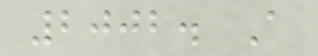2002. A
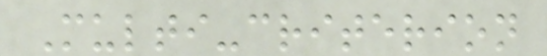Multi-criterion
